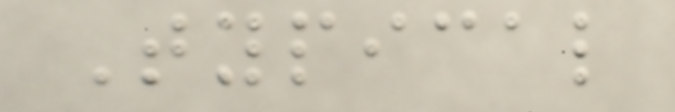Typical
